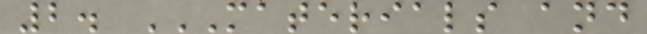2. MATERIALS AND
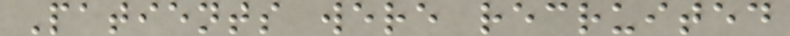Patients were recruited
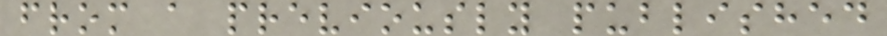from a previously published
